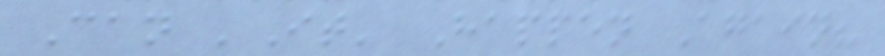Can 'It' Happen Again?
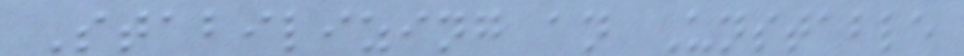Stabilizing an Unstable
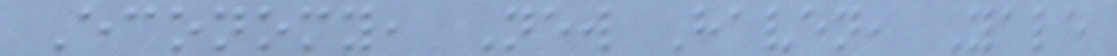Economy, New Haven, Yale
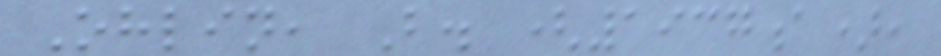Ohlin, B. (1937a),
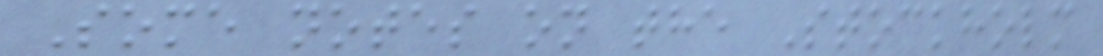Some notes on the Stockholm
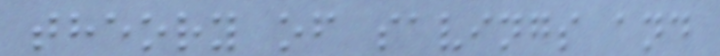theory of savings and
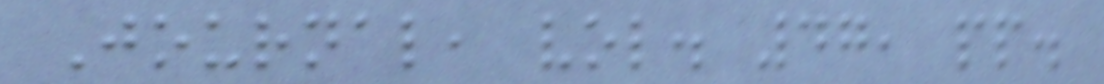Journal, vol. 47, pp.
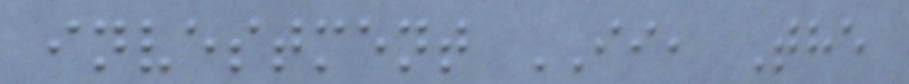investment II, The
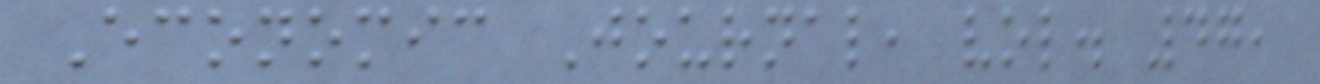Economic Journal, vol. 47,
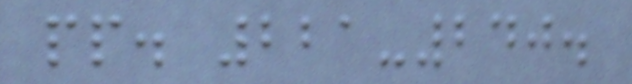pp. 221-240.
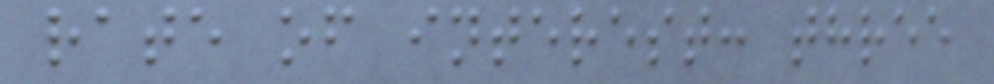rate of interest: three
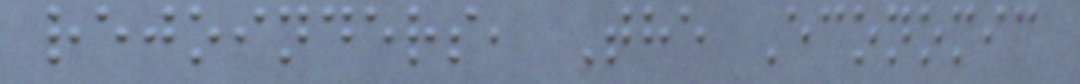rejoinders, The Economic
